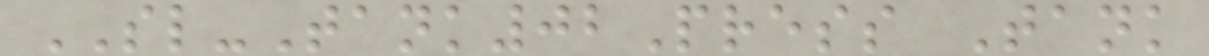SL-Tank02Press Tank
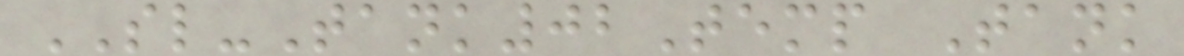SL-Tank02Temp Tank
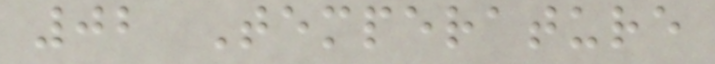02 Temperature
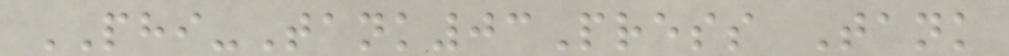PHI-Tank03Press Tank
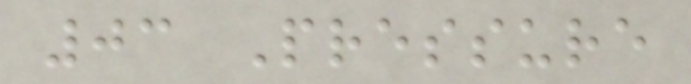03 Pressure
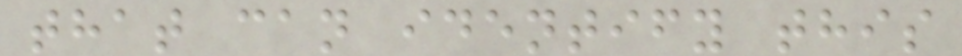that can identify this
